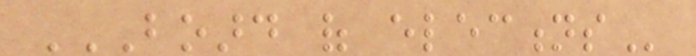BOARD OF ELECTIONS
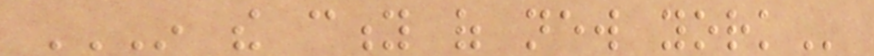IN THE CITY OF NEW YORK
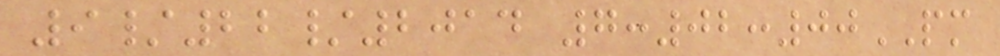9/22/2014 7:02:00PM
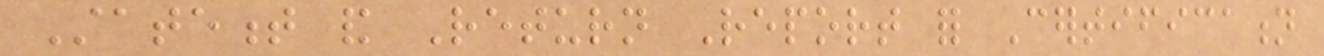Statement and Return Report for Certification
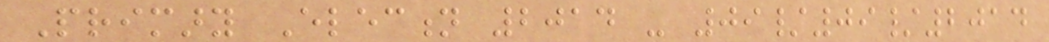Primary Election 2014 - 09/09/2014
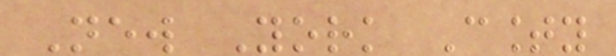New York County
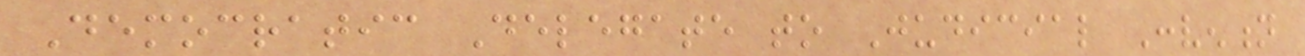Democratic Delegate to Judicial Convention
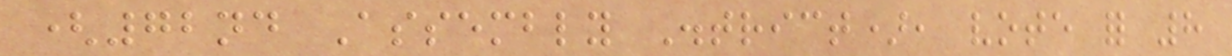(72nd Assembly District), vote for 8
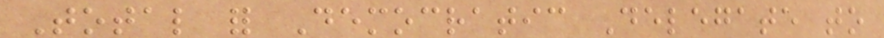Total for Democratic Delegate to
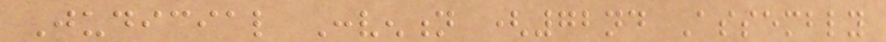Judicial Convention (72nd Assembly
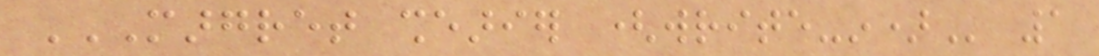MARGRET SHEARIER (WRITE-IN) 1
